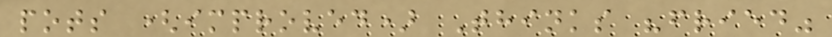pots (improved) Thinks "fried"
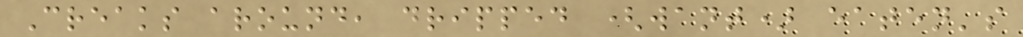Creaks around, dripped (want) eaten's
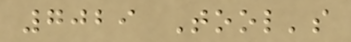7029 Tool's
